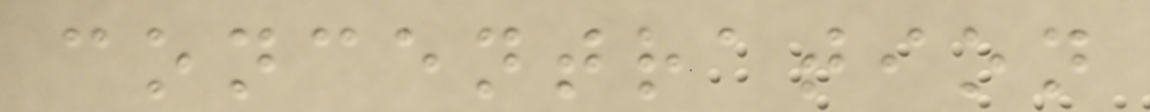concentration
